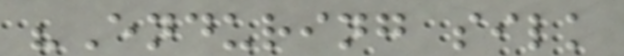"Enduring silk
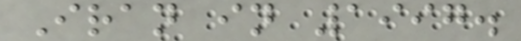Iran in 1997.
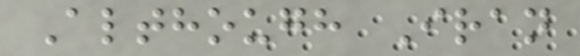Although Iran
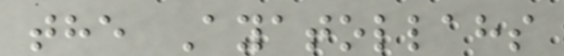the Ayatollahs
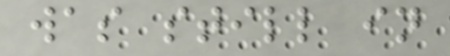was still in
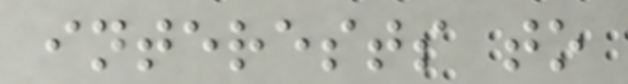interests to
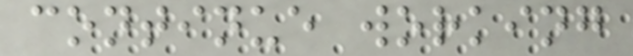continue working
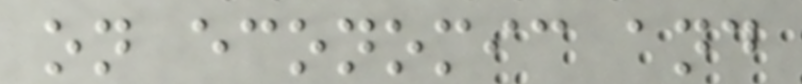on economic and
